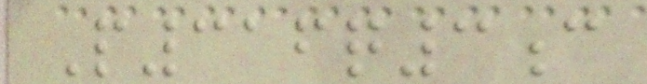P316q3c
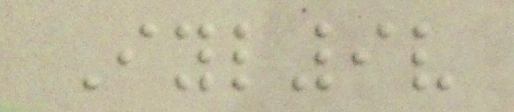Iyl9v
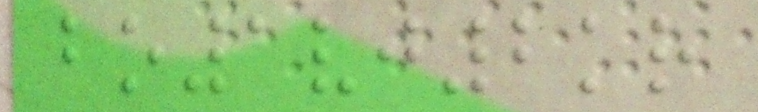bo1vj2kr
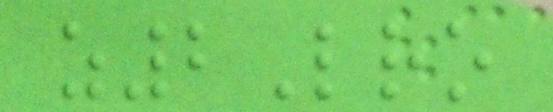z2Lro
